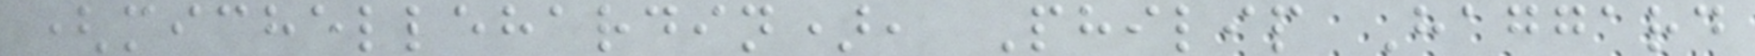(michellehardin), Philip Haggard
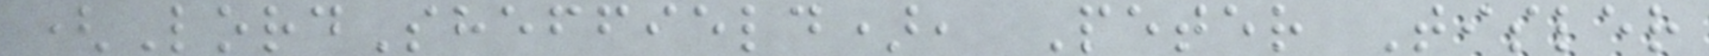(LordSheffield), Peter Tisler
